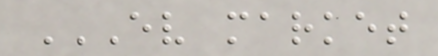EV MARKET
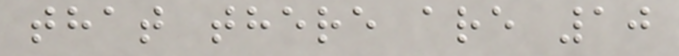that there are 10
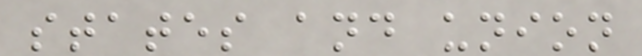states and union
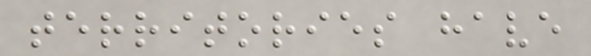territories have
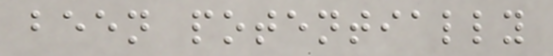been potentially
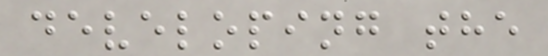developing the
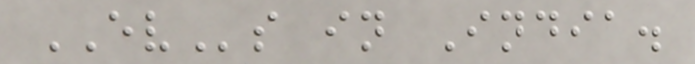EVs in India.
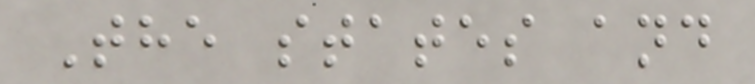The states and
